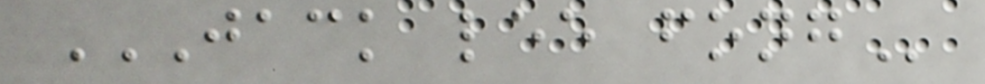JACK LEE FONG
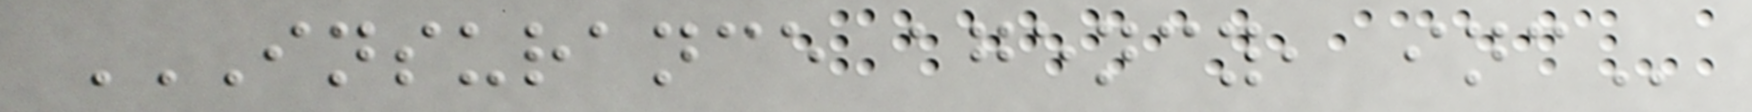INSURANCE AGENCY, INC
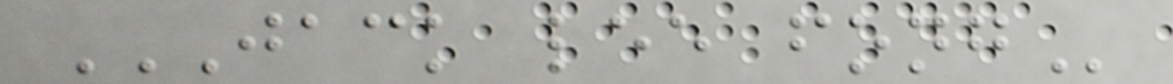JACK LEE FONG
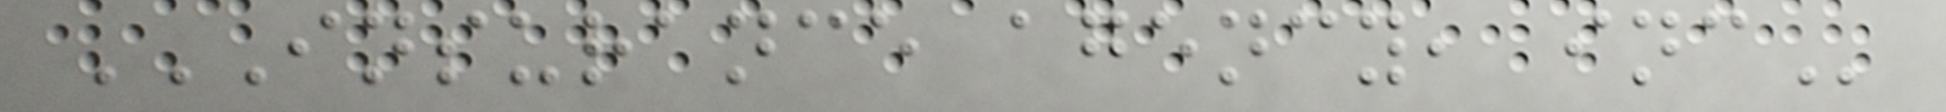INSURANCE AGENCY, INC
